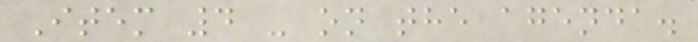Item 4 - on the agenda.
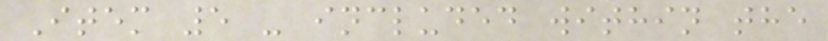Item 5 - included within the
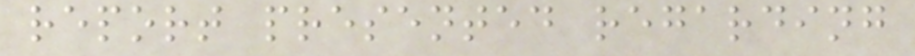report presented regarding
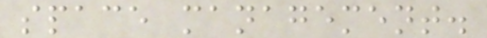space management.
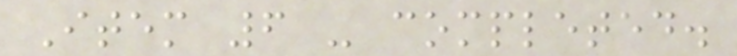Item 6 - completed.
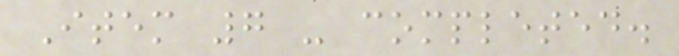Item 7 - completed.
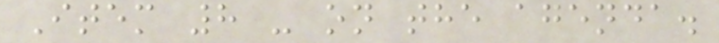Item 8 - on the agenda.
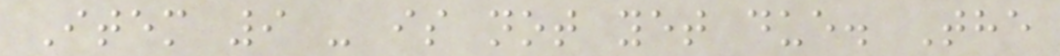Item 9 - is not yet due. The
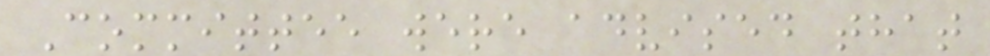Committee were advised that
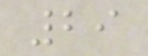29
